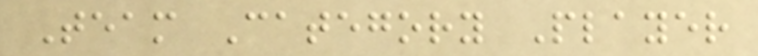Team Category Player
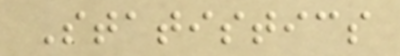Statistics
